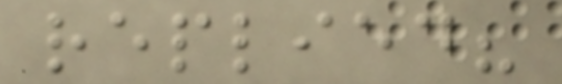replied?
